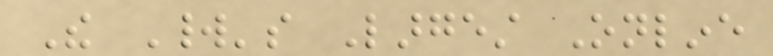The World's Largest Online
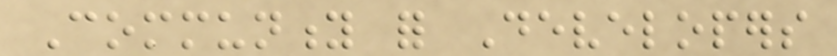Community for Developers
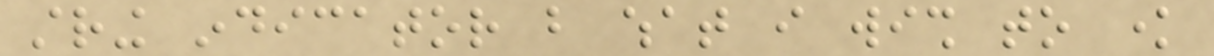string indicator but what i wish to know
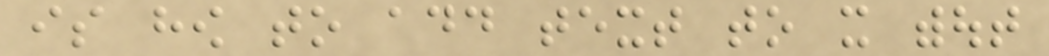is how to add text to it without
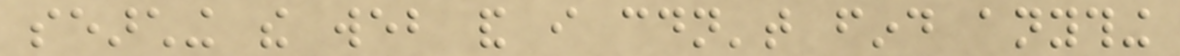searching the web and i couldn't find anything
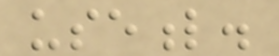useful.
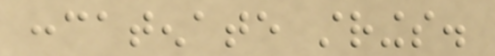concatenate strings.
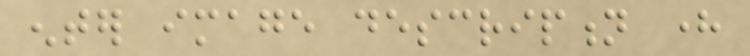enter image description here
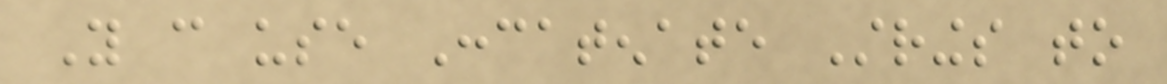You can use Concatenate Strings to
